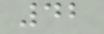42
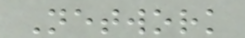Network
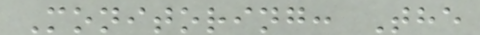Monitoring: The
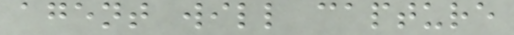agent will capture
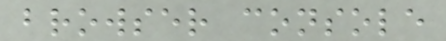browser console
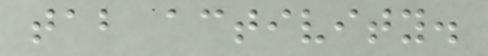tab activity.
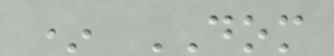* DOM
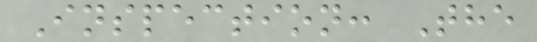Inspection: The
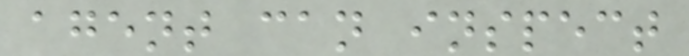agent can inspect
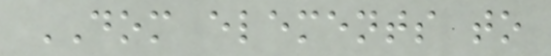DOM elements to
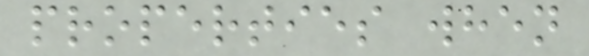properties when
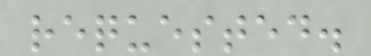requested.
